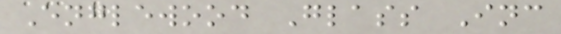Englewood Glass Inc
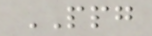PPG
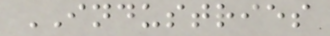INDUSTRIES
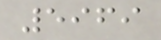5969
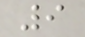9
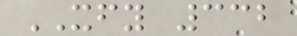XFY 332
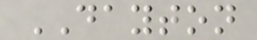DAYTON
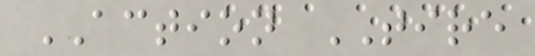ACTION TIRE
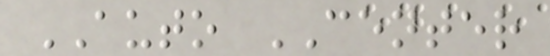AUTO CENTER
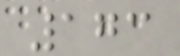173
